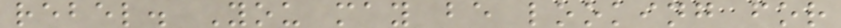rebel. You may be looking for
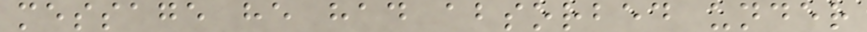message he had absorbed under
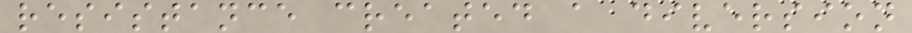resistance created a diversion
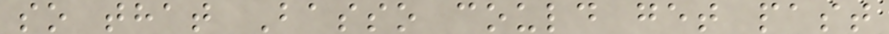so that Basso could get past
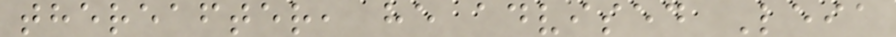thereafter, he advised Leia
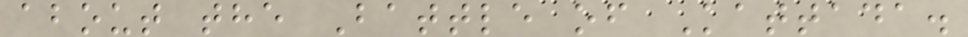about the Battle of Kattada.
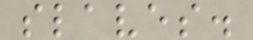slaves.
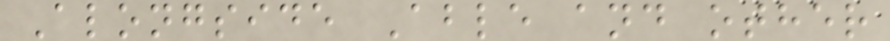Alongside Able and other
